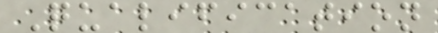Qualification
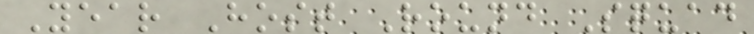Year Host Round Squad
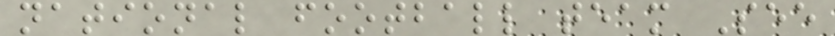national football team See
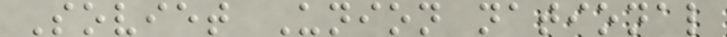Soviet Union national
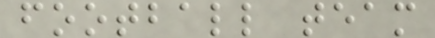football team
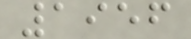1956
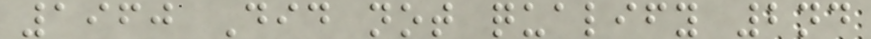1960 Did not qualify 2nd
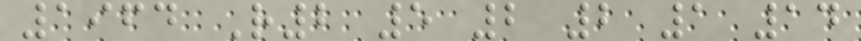1964 R2 5 2 2 1 14
